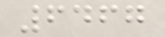6467
